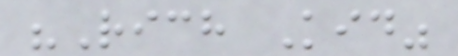"Rich Kid"
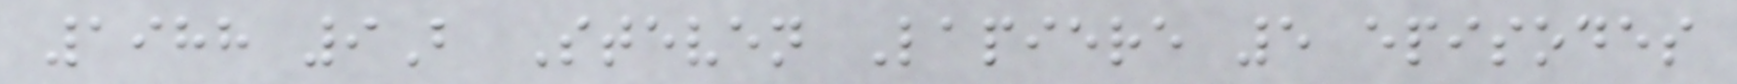1988 9B Steven Lapiere 5 episodes
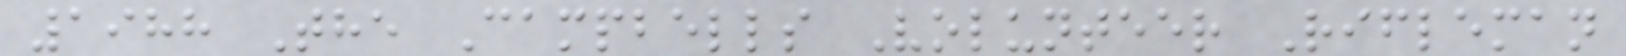1988 The Campbells Volunteer Rifleman
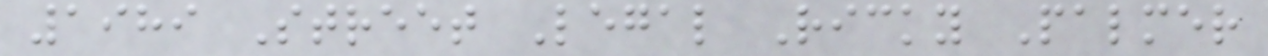1989 Street Legal Ricky Palmer
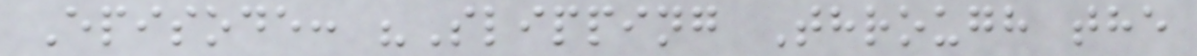Episode: "Slipping Through the
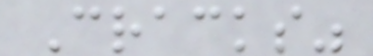Cracks"
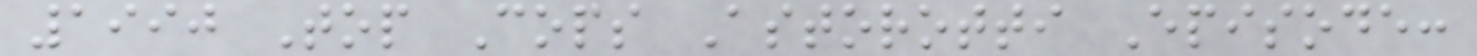1990 Top Cops Astorotti Episode:
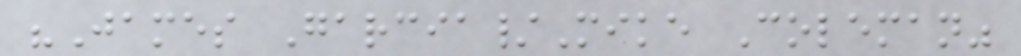"James Garcia/Mike Coleman"
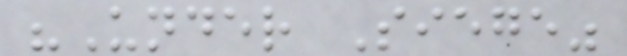"Under Siege"
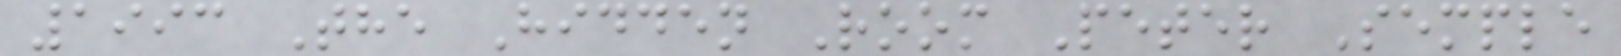1993 The Hidden Room Peter Semple
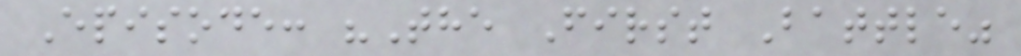Episode: "The First Battle"
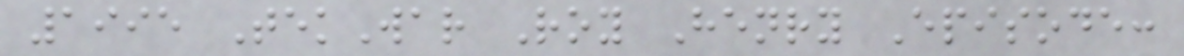1995 TekWar Roy Henry Episode:
